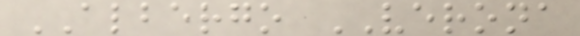ALBERGO VERONA
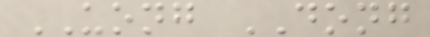UONG DONG
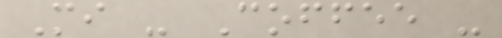Mi - Coffee -
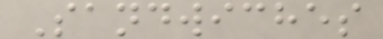Sandwiches
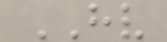HV
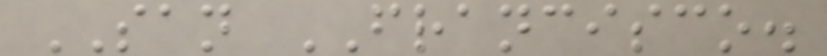SAN FRANCISCO.
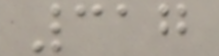317
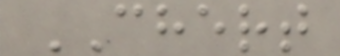CHERT
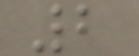2
